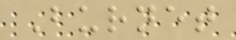Burnet
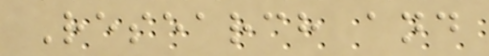Research and
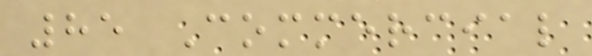85 Commercial
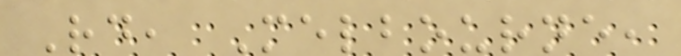Rd, Melbourne,
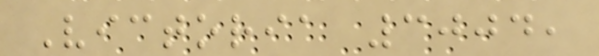Victoria 3004,
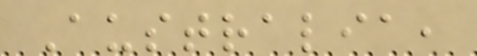Australia,
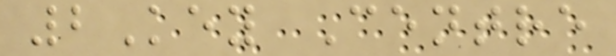2Key Centre
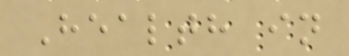Health in
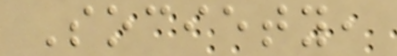Society,
